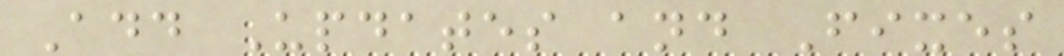Add Updates and Fixes
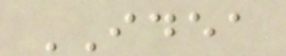IDEA
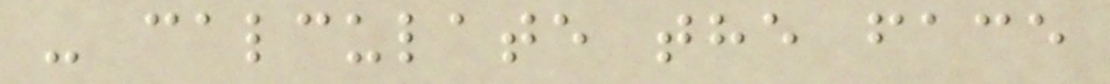- calculate the face
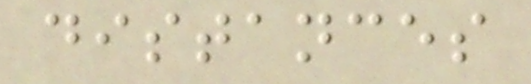distances
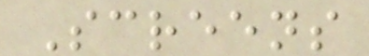Screens
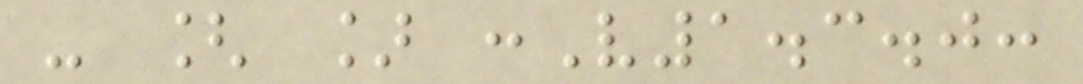- [ ] :V1.3.0:
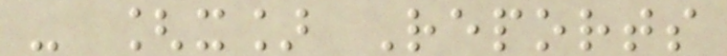- [x] Reports
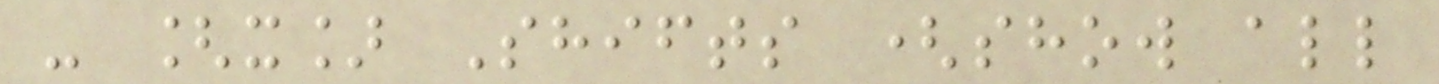- [x] Shifts (show all
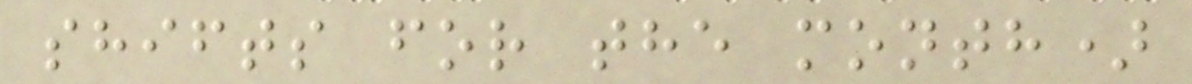shifts for the month)
